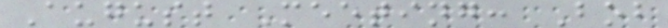August Meeting: Bob
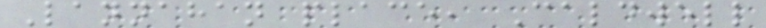Lannahan place, Caldwell
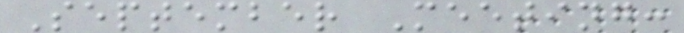September Meeting:
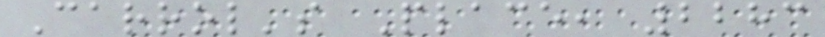Carrol's Place, 2283
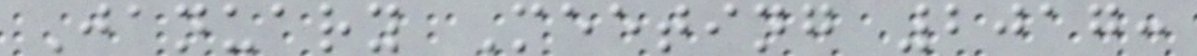January Meeting 2017:
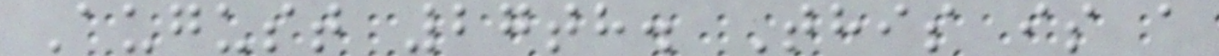August 27th. This is a
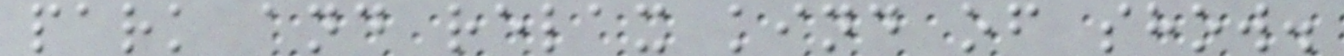park and relax kind of show.
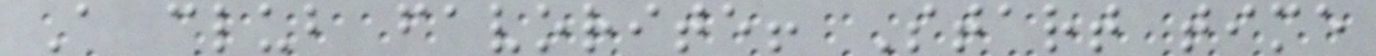A club favorite! Start time
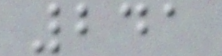241
